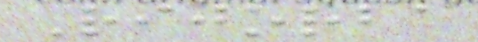Rijorba
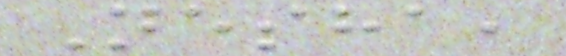Nesha,
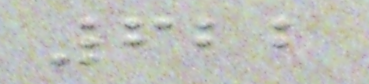622
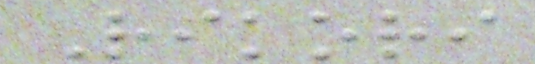Rikori
